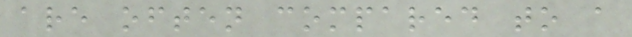are often compared to a
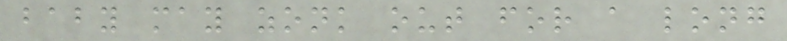baby may zonk out for a long
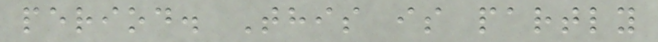period. This is partly
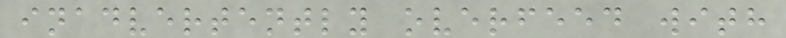inadvertently overfeed with
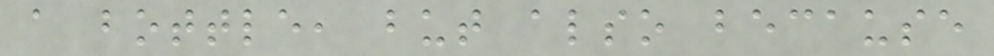a bottle, but also because
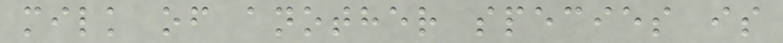milk of another species is
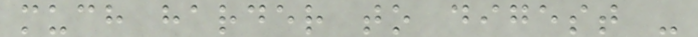much harder to digest -
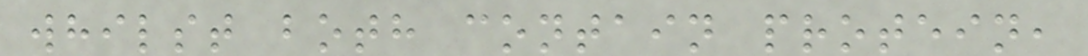whilst both contain protein,
